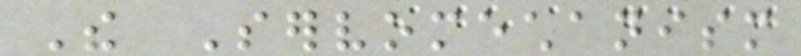The Servomechanism
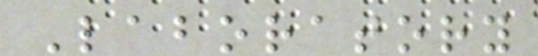Laboratory
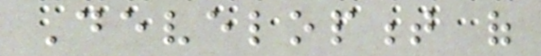Development of
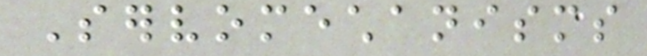Servomechanisms
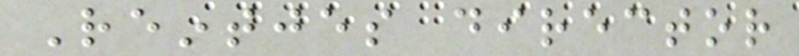Reintjes director
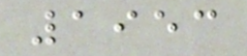1953
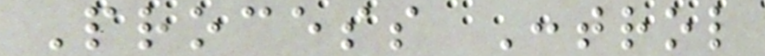Process Control
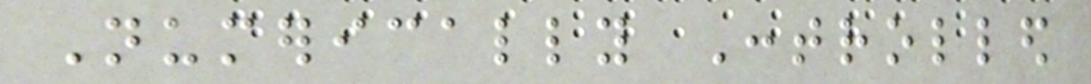Numerically Controlled
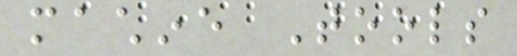machine Tools
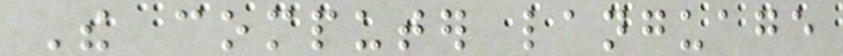The computer language
